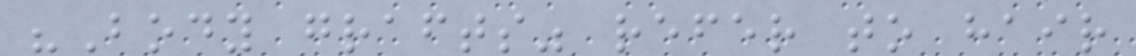"Body grafts" refer to hair
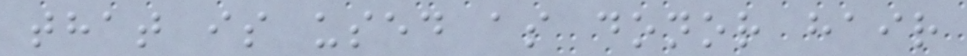that is used as donor hair
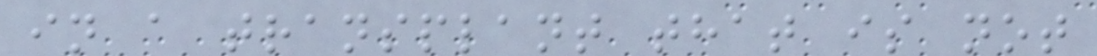in a transplant that is not
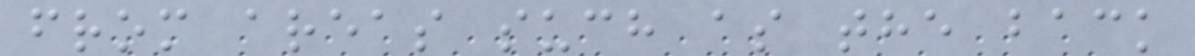from areas such as the back
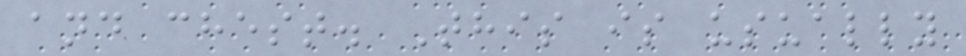and chest. This is usually
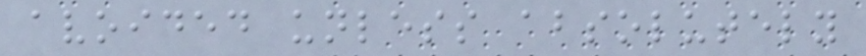avoided unless absolutely
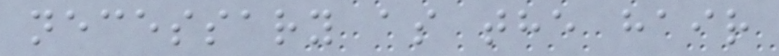necessary as the hair
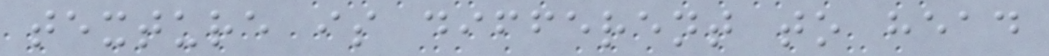texture is different to head
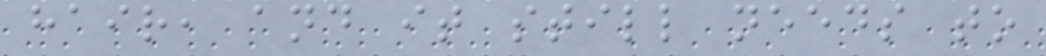hair, and it still needs to
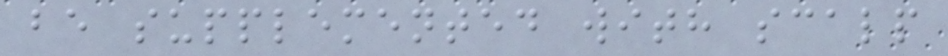be supplemented with scalp
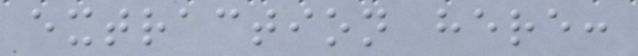extraction here:
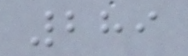289
